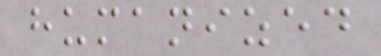humanized
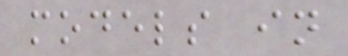models in
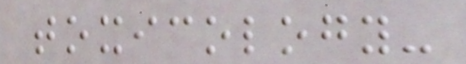toxicology-
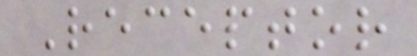Receptor
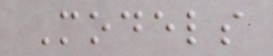Models
